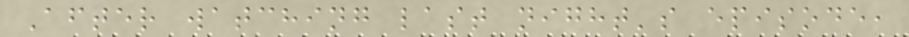After watching last night's episode,
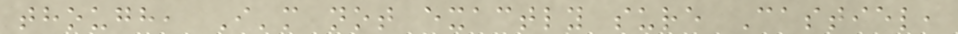though, I'm not exactly sure Castiel,
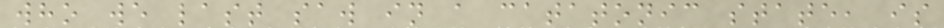who we last saw in a catatonic state, is
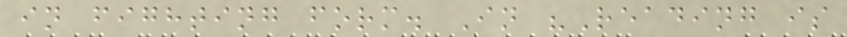in fighting form. In "Reading is
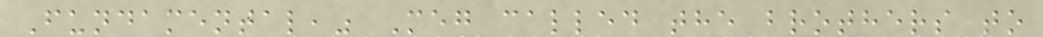Fundamental," Meg called the brothers to
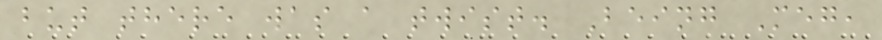but there was a twist. Being Meg,
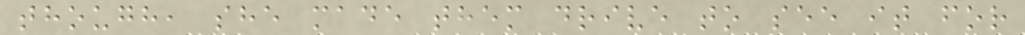though, she made them drive to see it for
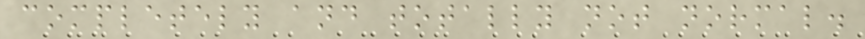completely and totally not normal.
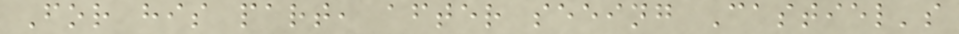For his part, after seeing Castiel's
